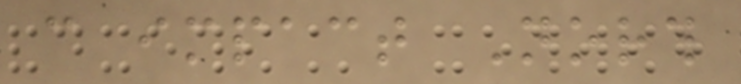can impact North
